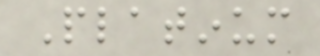Platinum
